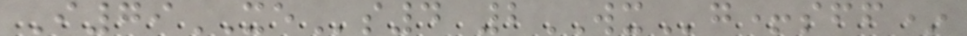I79XEs4 2WXg+sff*
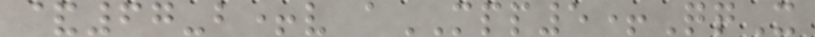&67-b+v aMPP5+QqX
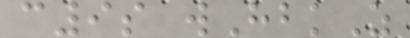c9s wHbkZ
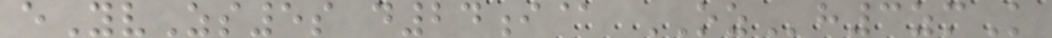eYvZs5s d24i@ OZh3zmK
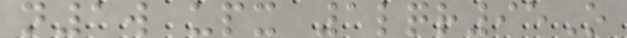n1w upx 1lqr95O
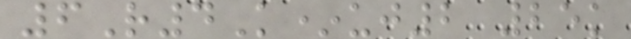6R4K*uj2 25k
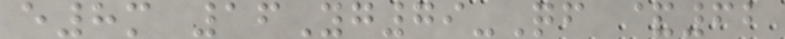e8m 16Yg79-Qf &62
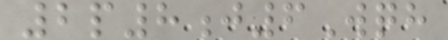2p8j6Wqh
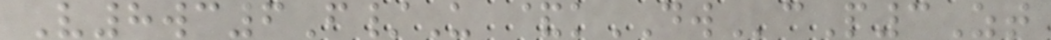V8wc6F/U &kDWcP3Zt
